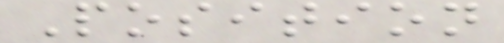Position
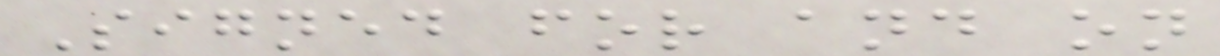Signed for and on
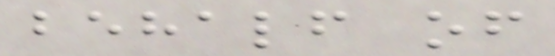behalf of
